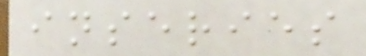inseries
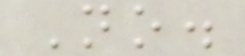No.
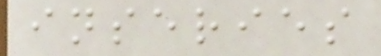inseries
